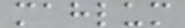mahlum
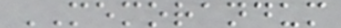MEMORANDUM
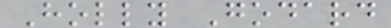Holly Godard
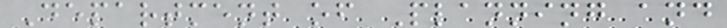Department of Planning and
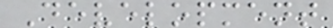Development
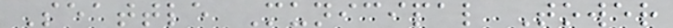Seattle Municipal Tower
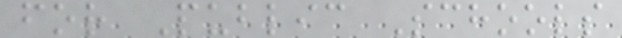for Public Schools
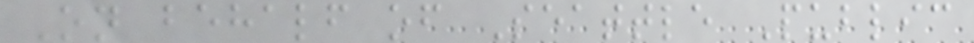On behalf of Seattle Public
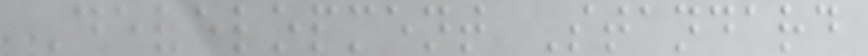Development Standard
